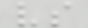vs
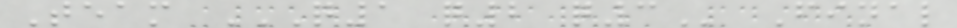Team Q1 Q2 Q3 Final
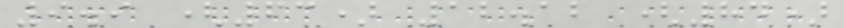9.9 (63) 12.12 (84)
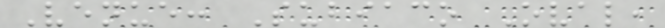Venue: Subiaco Oval,
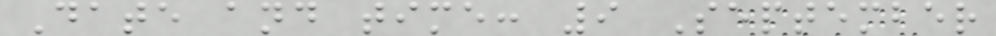Date and time: 9 September
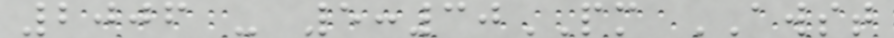2006 - 5:30PM AWST
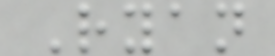Ryan
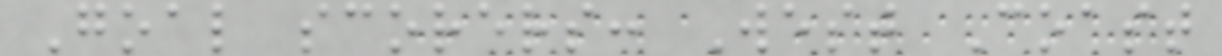Goal scorers: West Coast
